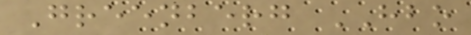Greenberg HBO
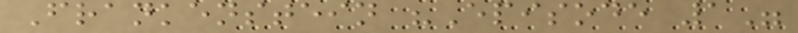Frankenstein "Episode 1"
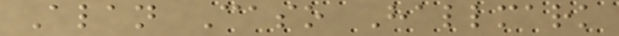Alan Caso Hallmark
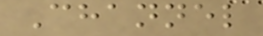Channel
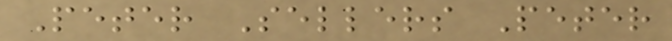Peter Sellers Peter
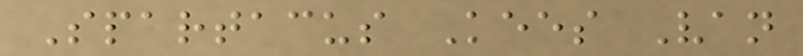Spartacus Kees Van
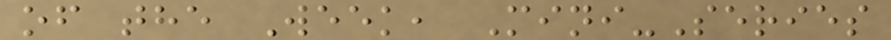of the Week, Mini-Series
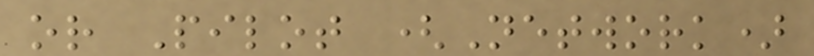or Pilot (Network)
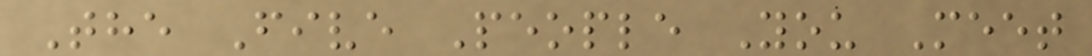The Five People You Meet
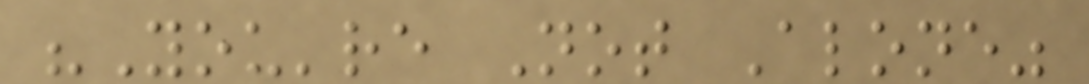"You're Not Alone"
